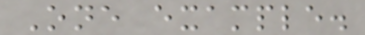One example.
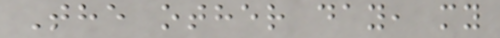The other day, my
